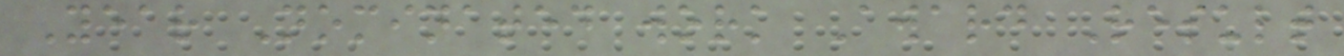Year Nominated work Award Result
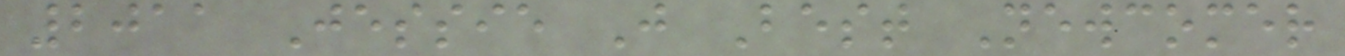2011 Jessie J Best Newcomer
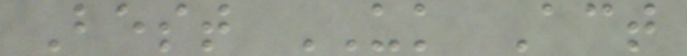Best UK Act
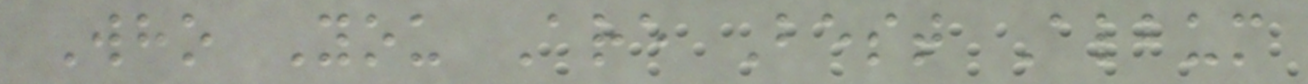Who You Are Best Album
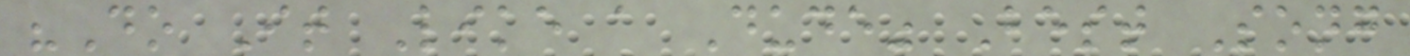"Do It Like a Dude" Best Song
